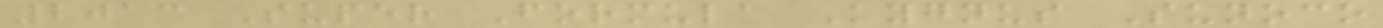2013 Super Formula Kygnus Sunoco
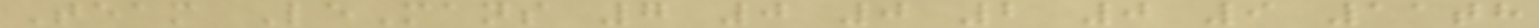Team LeMans 7 0 0 2 0 9 11th
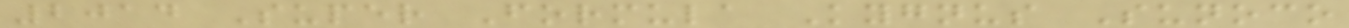2014 Super Formula Kygnus Sunoco
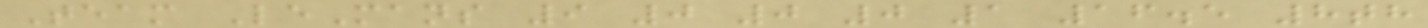Team LeMans 9 0 0 0 1 16.5 8th
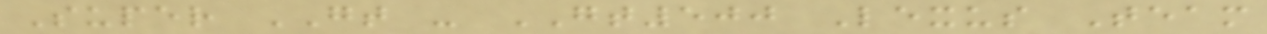Super GT - GT500 Lexus Team
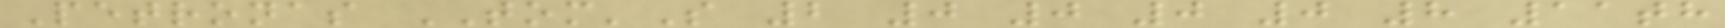Petronas TOM'S 2 0 0 0 0 8 11th
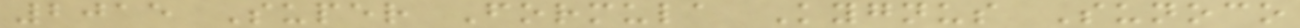2015 Super Formula Kygnus Sunoco
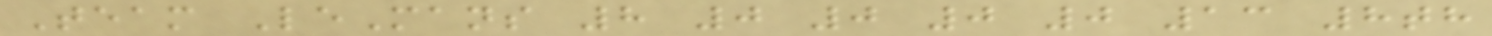Team LeMans 8 0 0 0 0 13 8th
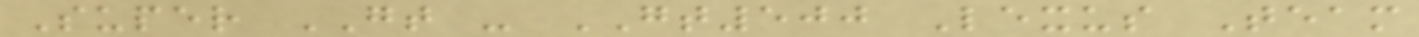Super GT - GT500 Lexus Team
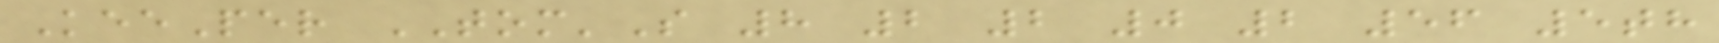KeePer TOM'S 8 2 2 0 2 56 5th
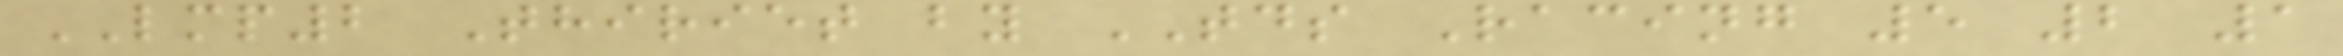LMP2 Thiriet by TDS Racing 5 2 1
